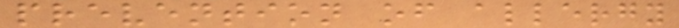prevention of allergy
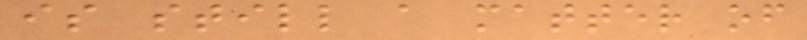is still a matter of
